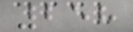258
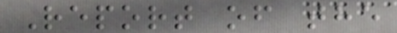Report of the
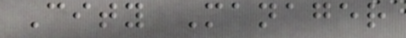City Manager
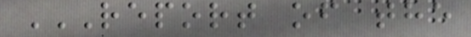REPORT OF THE
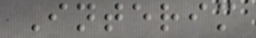Interim
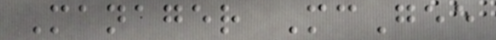Manager McGee
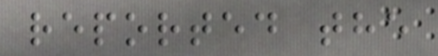reported the
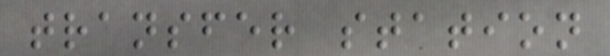transfer station
